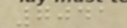7041
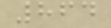864
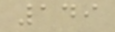149
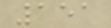151
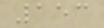153
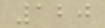120
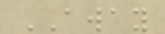AWAY
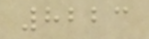8223
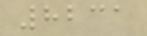8231
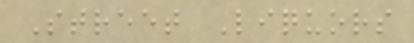Street Liquors
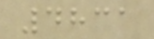4831
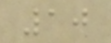10
